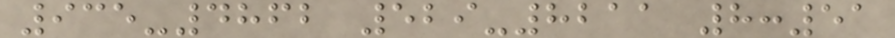935-4862 529-8211 8:51
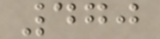470
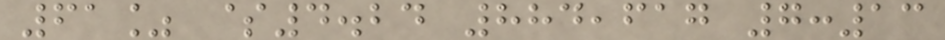61% $4.24 884,617 7:13
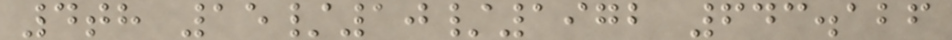4th 15/10/1972 643.126
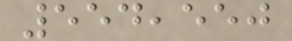554,550
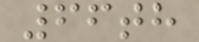66th
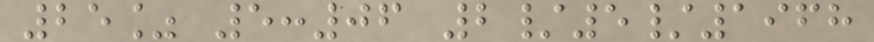25% 5:06 2/5/1968
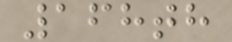168th
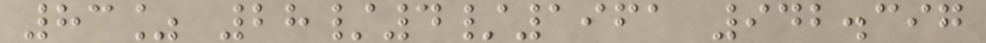83% 28/4/1961 942.397
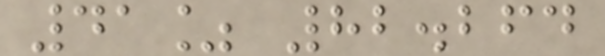41% 82.264
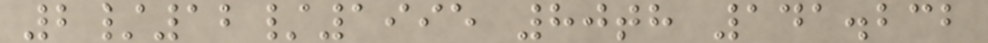2/12/1995 80th 141.232
